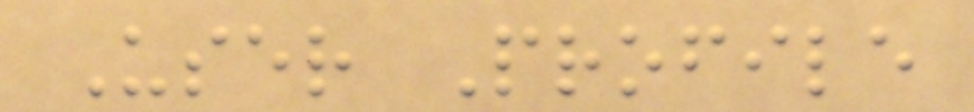User Profile
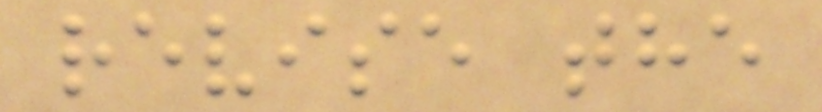revise the
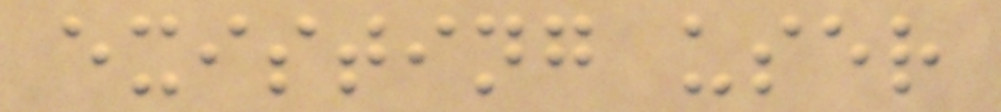existing user
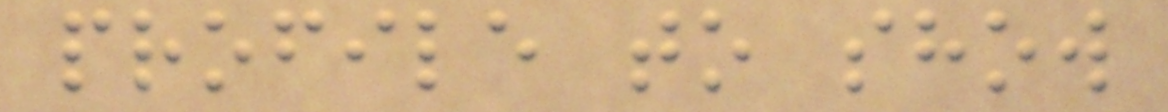profile to show
